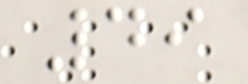49
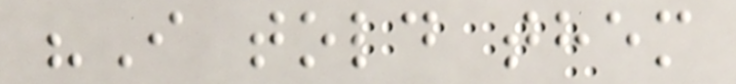"I told them
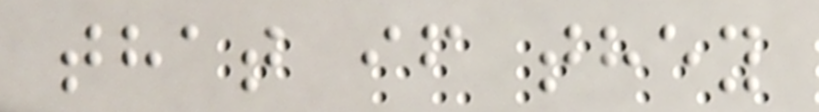that if they
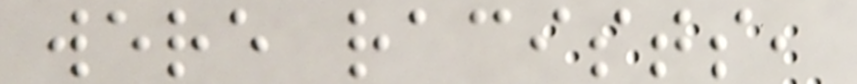were racists,
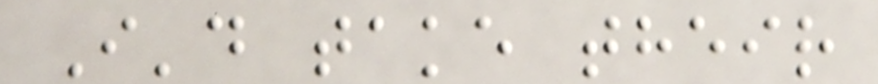I'd take their
